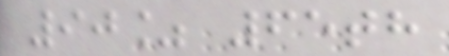90% 65th
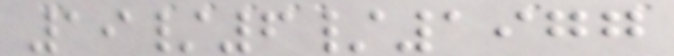19/6/1977
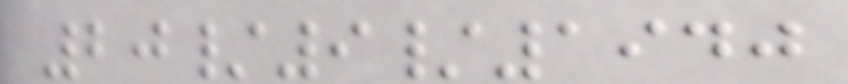20/9/1940
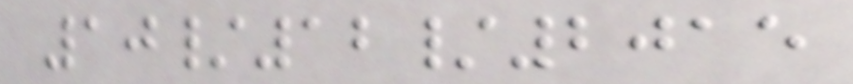10/12/2015
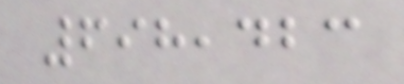698,423
